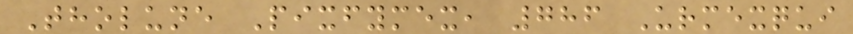Tholune Pixfymex, 786 Urmexqui
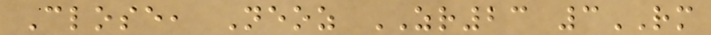Close, Neoz ZR23 3RM
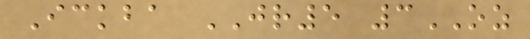Ickba JR5 3OZ
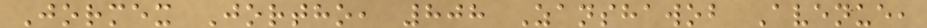Jormex Jortho, 808 Zanshawob Avenue,
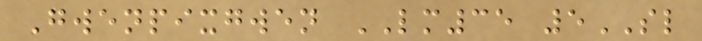Gwenpixgwen LM35 5SL
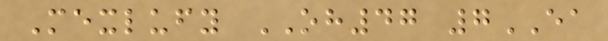Mexlufy OH47 7EA
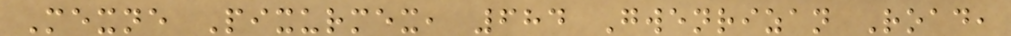Mexne Pixurmex, 684 Gwenrizan Road,
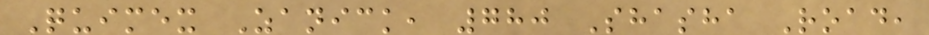Quimex Zanick, 780 Shasha Road,
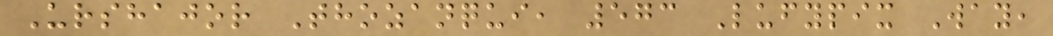Urshajor Thozanqui, 573 Lufypix Way,
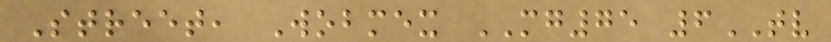Street, Wobmex MG75 6TV
